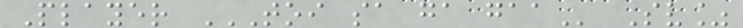Player TOI SA GA GAA Sv%
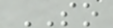SO
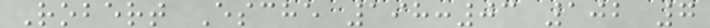Robert Esche 198:03 102 7
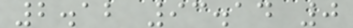2.12 93.14 0
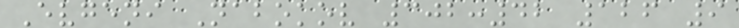Evgeni Nabokov 302:42 126 9
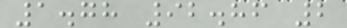1.78 92.86 2
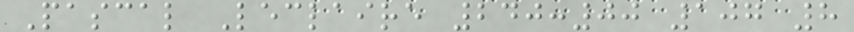Pascal Leclaire 240:00 107 8
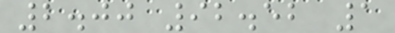2.00 92.52 1
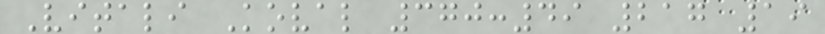Vitali Koval 370:49 217 19
